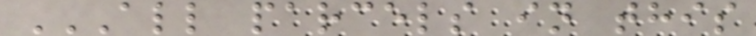ALL PARCELS IN THIS
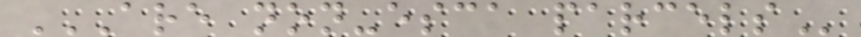ARE NON-ESCA PARCELS
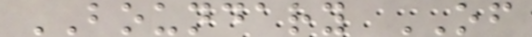BOUNDARY OF
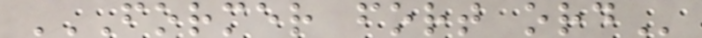FORMER FORT ORD
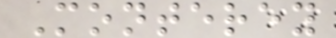Monterey
